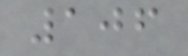106
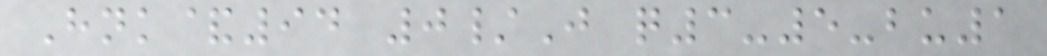Hnk&94 0/J q3-5-bu1
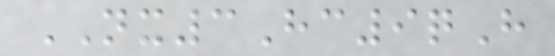NX3Hc9qH
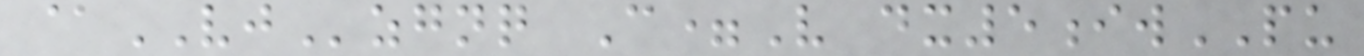@VJzgnq C=V dx5iwPU
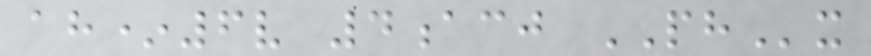ah*6v 4acj PHx
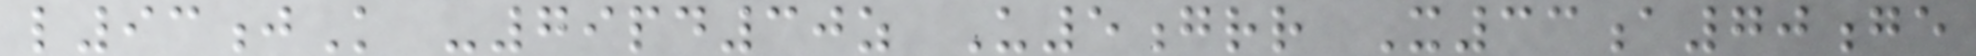l93jK -79pd30z U5grr X33a70ge
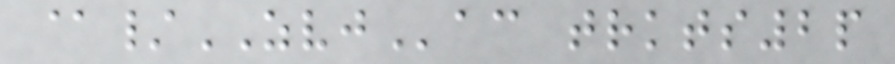@/ZVJac trkts2p
